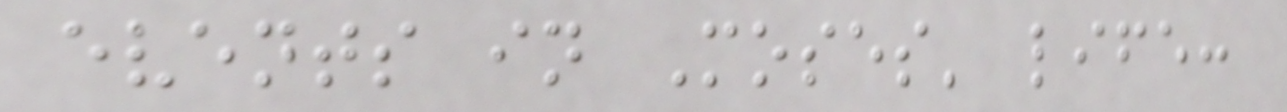events in Moses' life:
